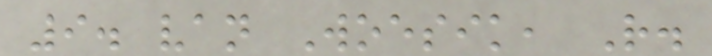9. van Woesik, R.
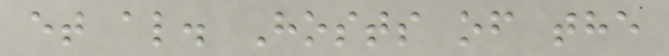et al. Hosts of the
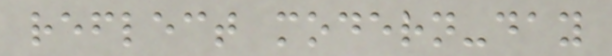reflect modern-day
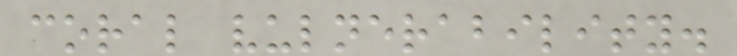coral vulnerability.
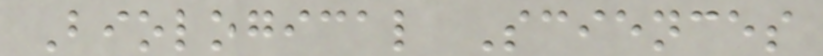Biological Sciences
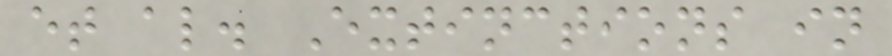et al. Extinctions in
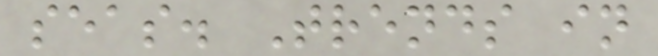seas. Trends in
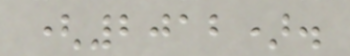(2012).
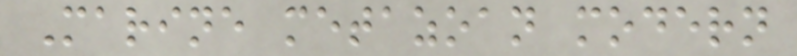Marine metazoan modern
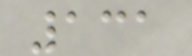131
